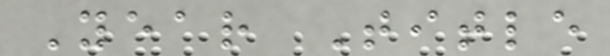Year Title
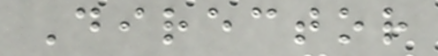Director
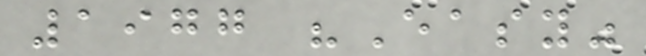1977 "Easy"
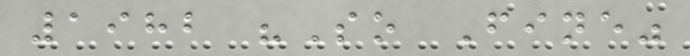1982 "So Fine"
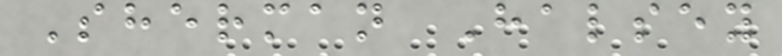Sherman Halsey
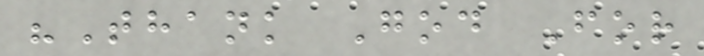"Thank God For
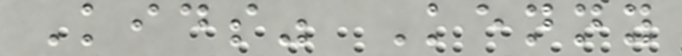Kids" Kenny
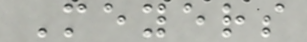Meyers
